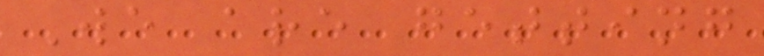We are getting
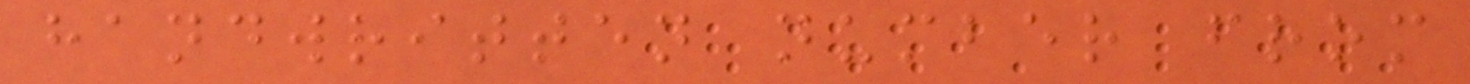handwritten number from
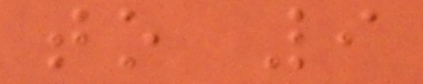to 9
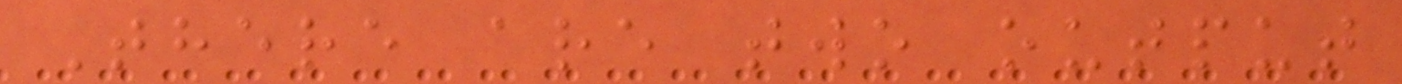There are two output
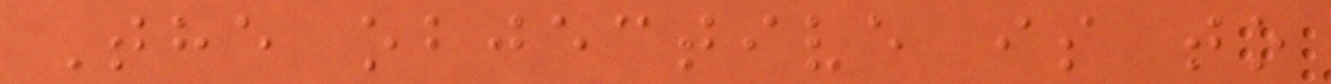The objective is to
